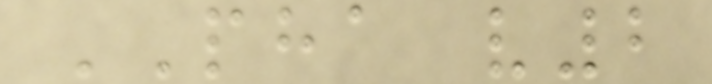PHA v2
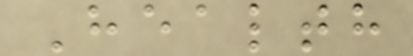Health
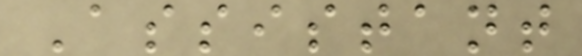Assistant
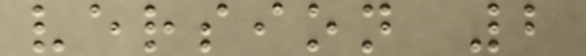version 2
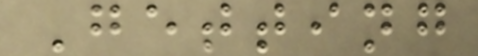Getting
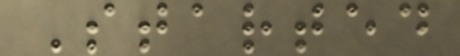Started
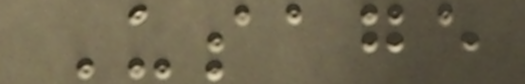Usage
